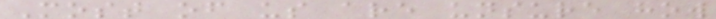Most of us are unsure how
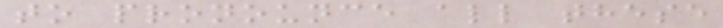to pronounce all these
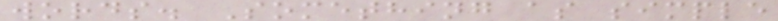words. Something as simple
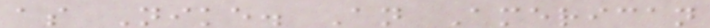as Nike. An American
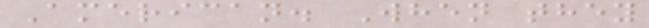American. When they
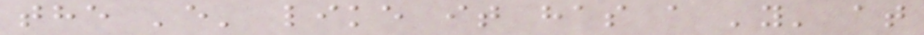the 'e' like it has a 'y' at
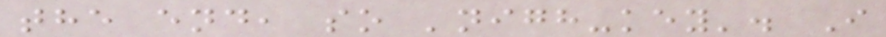the end, so 'nigh-key'. I
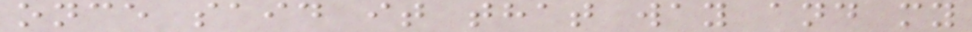once said it that way and my
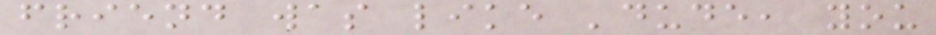friend was like 'dude, you
